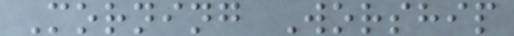Morning Worship
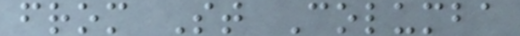from St Columba
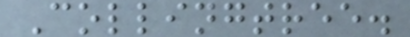Collingtree.
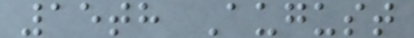15th August
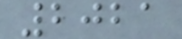2021
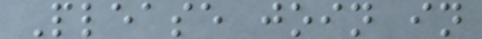Please join in
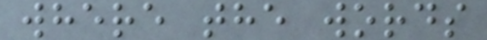where the words
